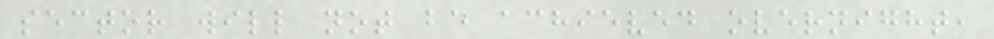sector will not be achieved overnight,
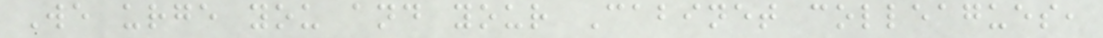We urge you and your Cabinet colleagues,
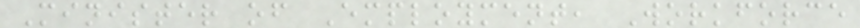Minister of Employment, Workforce
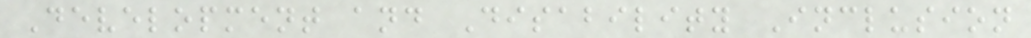Development and Disability Inclusion
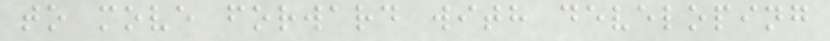to move forward with developing
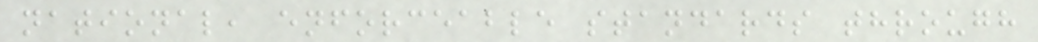national, enforceable standards through
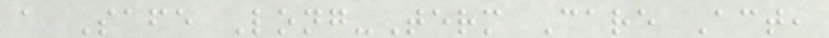a Safe Long-Term Care Act,
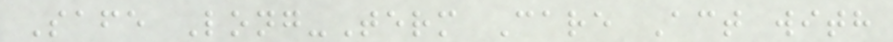Safe Long-Term Care Act with
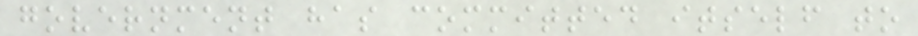government has committed itself to
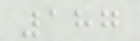187
